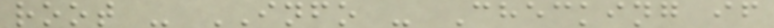root - INFO - Checking if
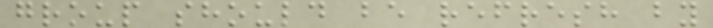group should be refresh by
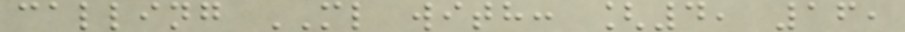calling ML with: [4, 16,
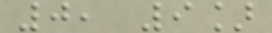0, 9]
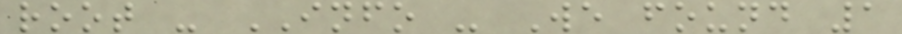root - INFO - We found 1
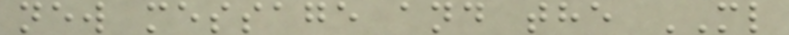new message and the ML
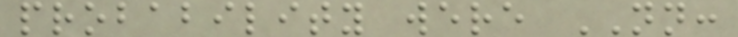probability were NN:
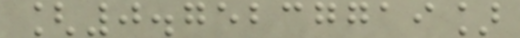[0.75237719]
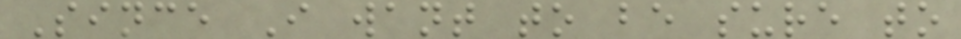Since I want to be sure to
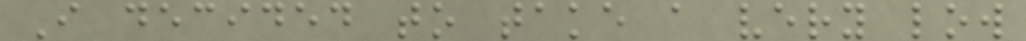I decided to take a very low
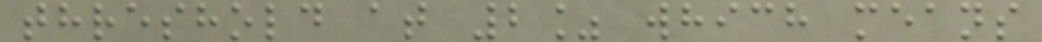threshold at 2% which means
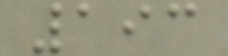193
